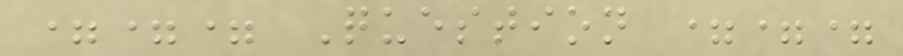=== Question ===
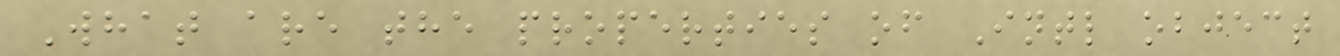What are the properties of Intl object
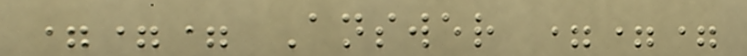=== Answer ===
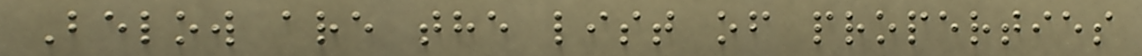Below are the list of properties
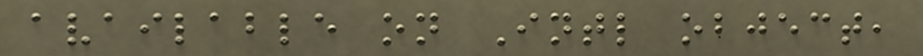available on Intl object,
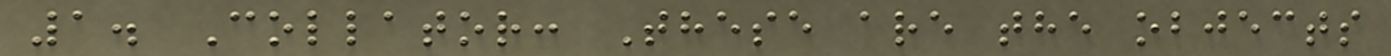1. Collator: These are the objects
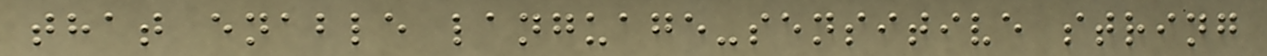that enable language-sensitive string
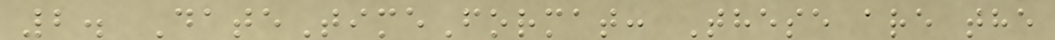2. DateTimeFormat: These are the
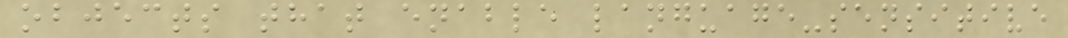objects that enable language-sensitive
